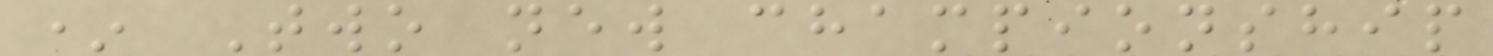* Two new championship
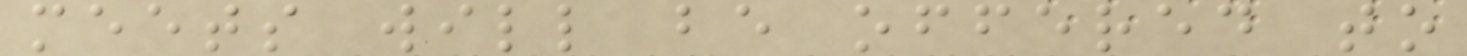meets will be offered to
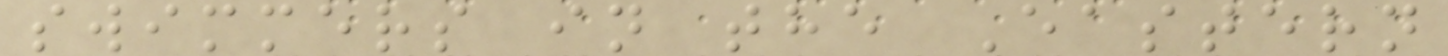swimmers in the Eastern
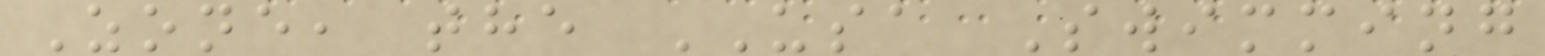Zone, the USA Swimming
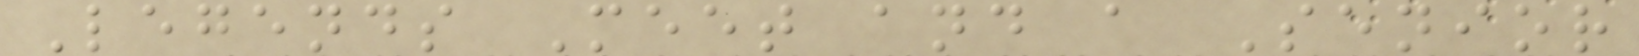Legends Meet and a Senior
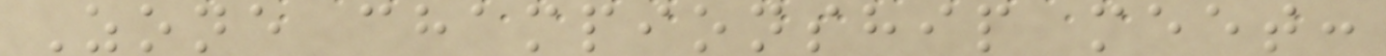Zone championship meet:
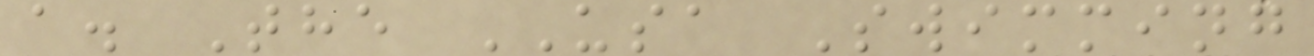a. The USA Swimming
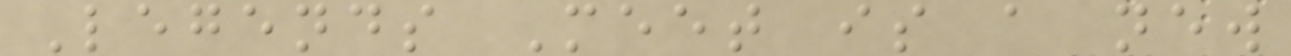Legends Meet is a new
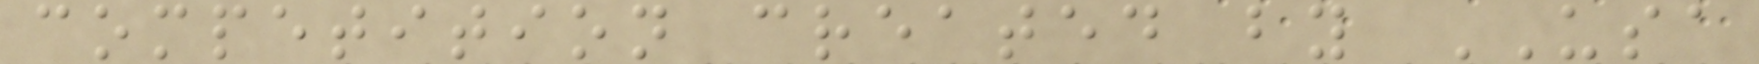competition created by USA
